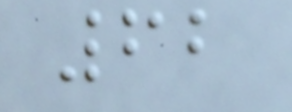62
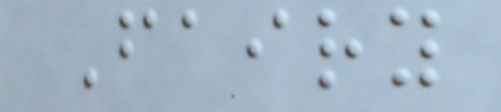Fairy
